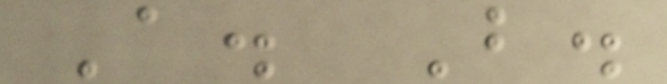A. B.
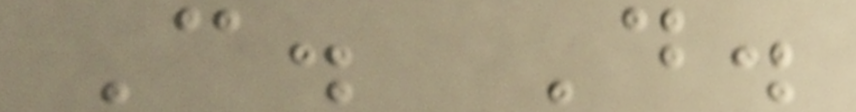C. D.
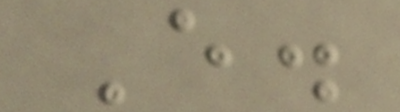E.
